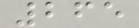265
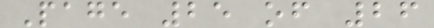Page 25 of 26
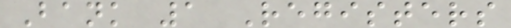Bank 1 Registers
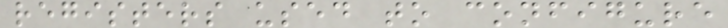registers used to configure
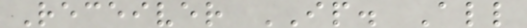Receiver IP. All
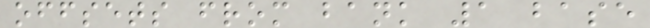offsets from bank 1 base
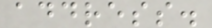address.
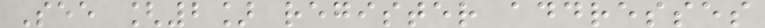See [2] register addresses
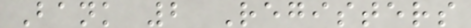Bank 2 Registers
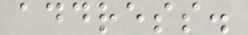address.
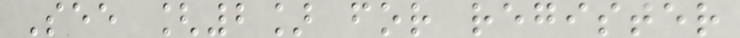See [2] for register
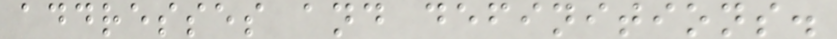addresses and definitions.
